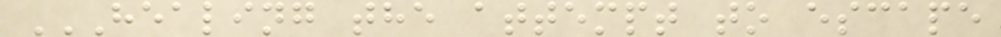HEALING THE ATTEMPT TO ESCAPE
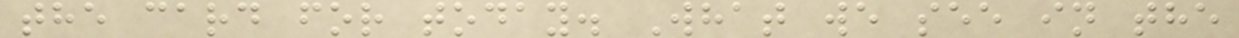the card for today. What we see in the
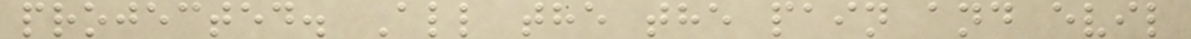projected. All the the pain and evil
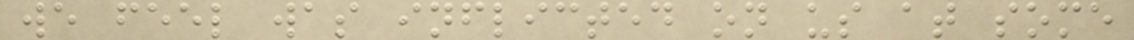we feel was inflicted on us at some
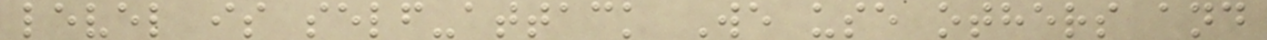level is self-attack We use others and
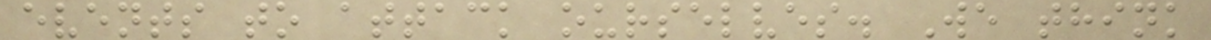events to attack ourselves. We think
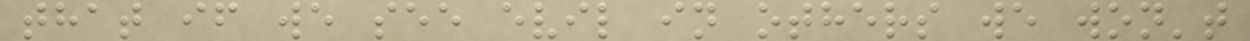that if we see evil in others we won't
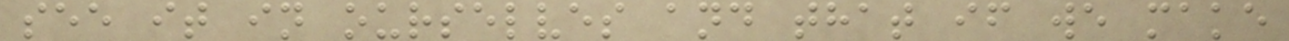see it in ourselves and that if we make
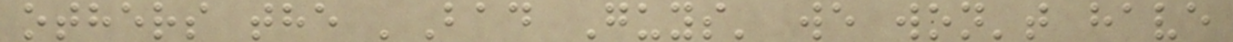others the 'Bad Guys' we won't have
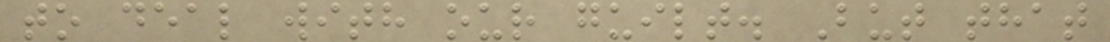to deal with our guilt. But that
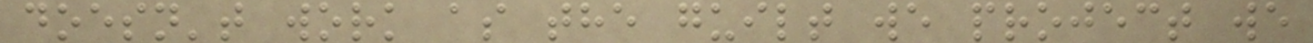doesn't work as the guilt we project we
